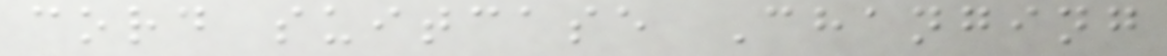cord suitcase Changing
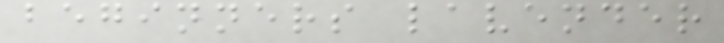beginners lavender
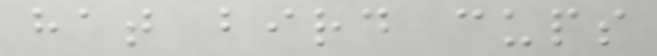hat bird cups
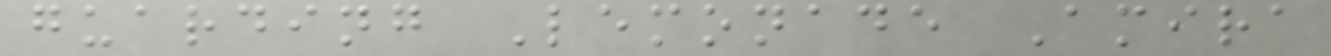guarding Lemonade Amira
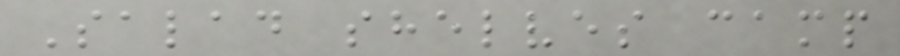Salad shelves camp
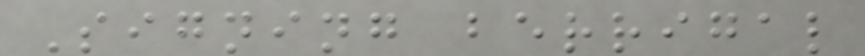Signing berrigal
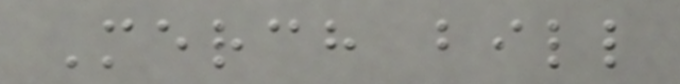Merch bill
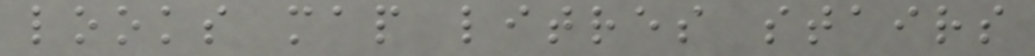looks map litres stairs
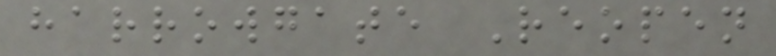harrowgate Reopen
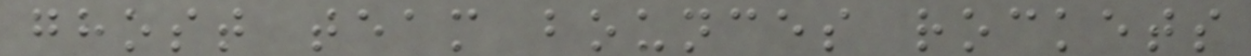ghost team bounces rockets
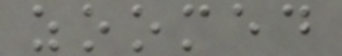zoomed
